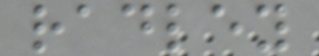radley
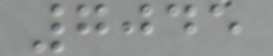7045
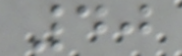40
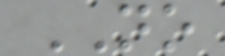NO
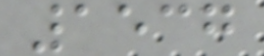1537
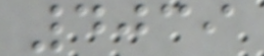4039
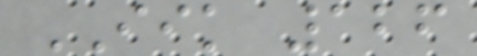IIK 126
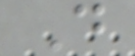D
